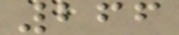266
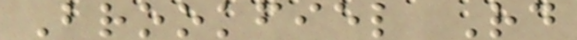Brookfiel Rd
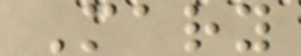Mary
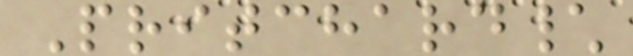Pritchard\
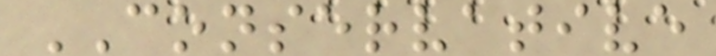CONSERVATIVE
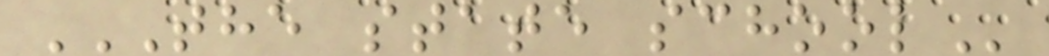THE STATE SCHOOL
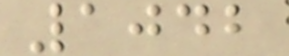1042
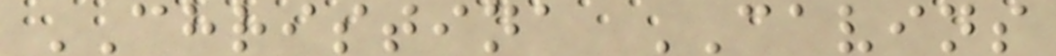CHRISTINA CAVINS
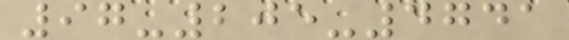97-205-4741
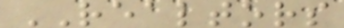REALTORS
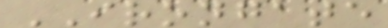IRONGATE
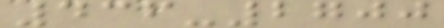436-2700
